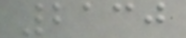2130
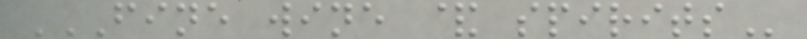FINE WINE & SPIRITS
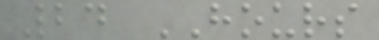24 HOURS
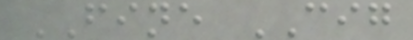FINE CIG
